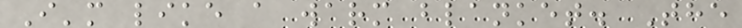I'm like a warm blanket. The
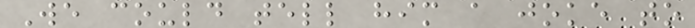We could tell him a joke to
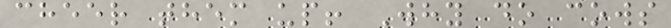cheer them up! Why do cows
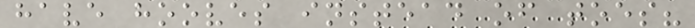have hooves instead of toes?
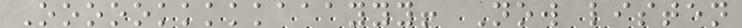Oooookkkkkaaayyy! Now listen
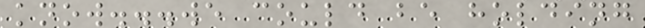know...we could be holding
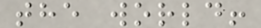the world!
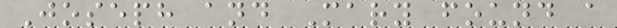Joseph and Mary found a
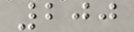200
